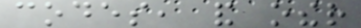codes, and other
